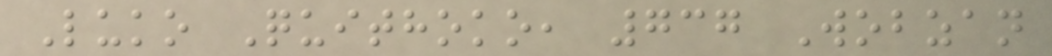Luko Quithoko, 737 Wobzan
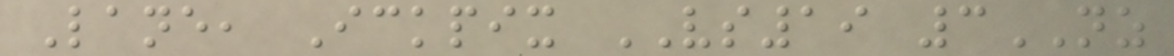Lane, Ickpix VS19 3NZ
